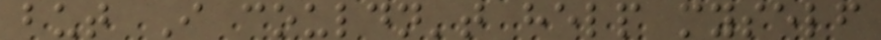but I couldn't help myself
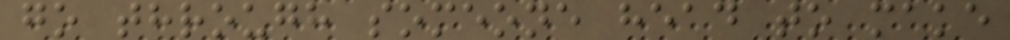go through someone head to make
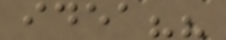idea??
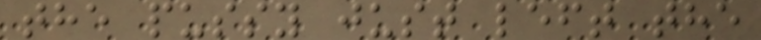the pussy just left the
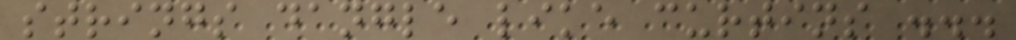strings dangle like curtins ...
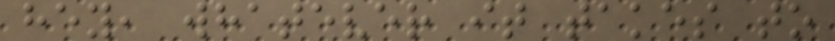hey, whatever it takes to
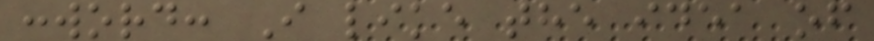:word: I like the idea of
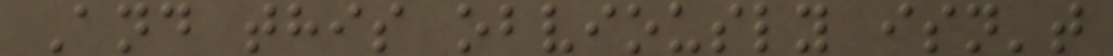And this obviously isn't
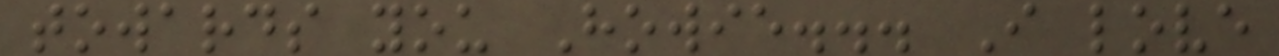towards you Howie... I love
